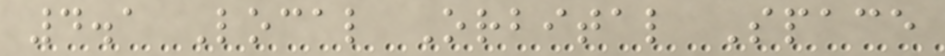4.1 Local Orbital Space
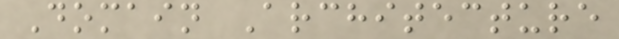Domain Architecture
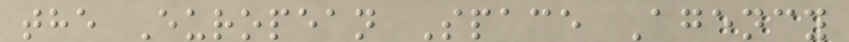the European Space Agency
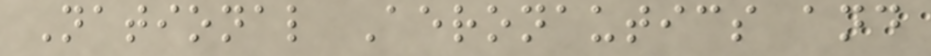National Aeronautics and
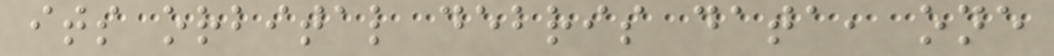its orbital debris data, one
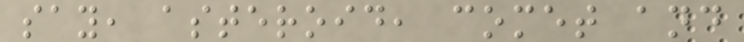say, asteroid, comet and
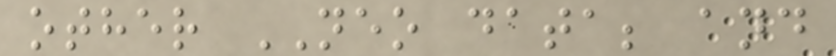other NEO data; and
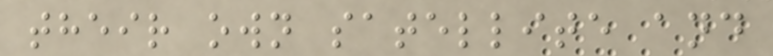their own satellite and
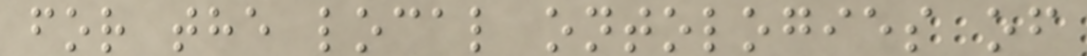for the local ontologies of
